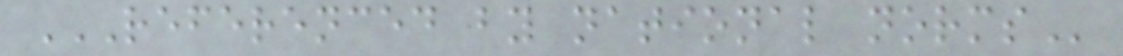REFERENCED BY NATIONAL NORMS
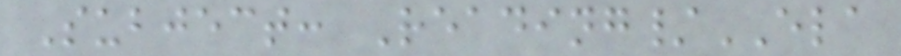Subject: Reading/ELA
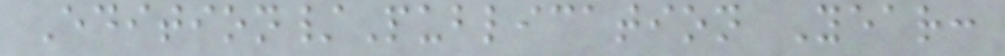Edition/Publication Year:
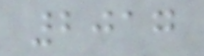2017
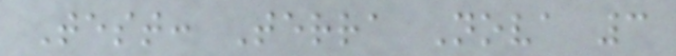Test: Terra Nova 3
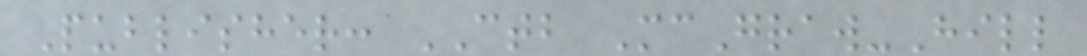Publisher: CTB McGraw-Hill
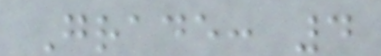Grade: 4
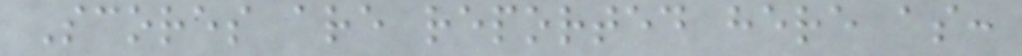Scores are reported here as:
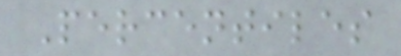Percentiles
